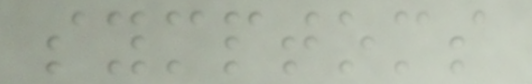symptoms
